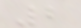2
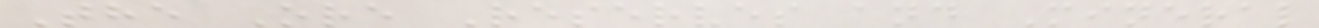The Ore Reserves and Mineral
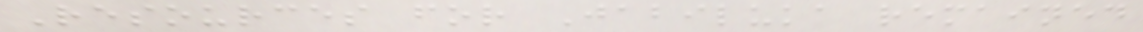Resources for Jabiluka remained
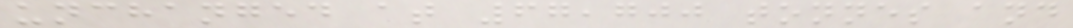unchanged at 67,700 tonnes and
